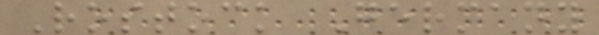Rostock Germany
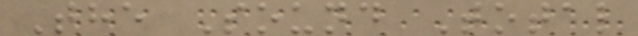The Sound Total
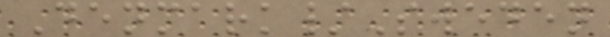Denmark/Sweden
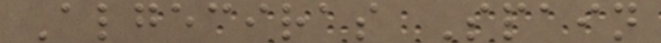Algeciras Spain
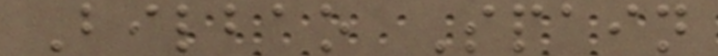Bilbao Spain
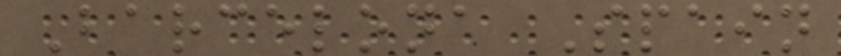Barcelona Spain
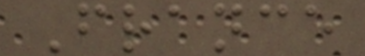France
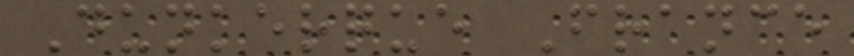Dunkerque France
